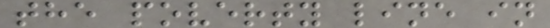the poverty line in
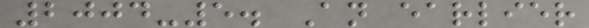2004-5. An earlier
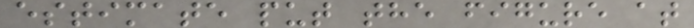estimate put the figure at
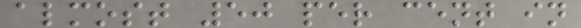almost 50 per cent in
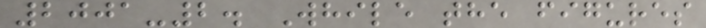2001-2. While the figures
